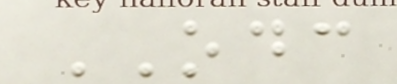ODC
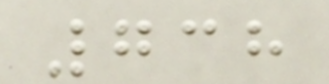738
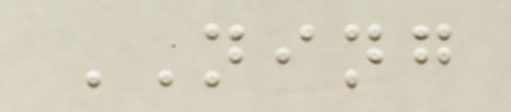NING
